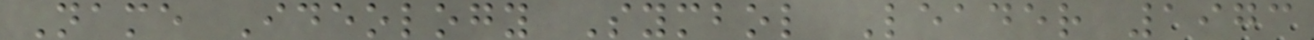Name Ideology Symbol Leader 1973
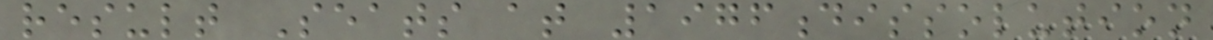result Seats at 1976dissolution
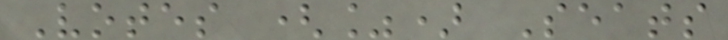Votes (%) Seats
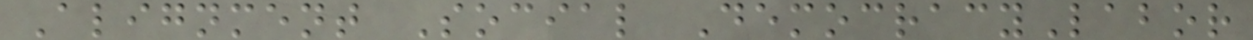Alignment Social DemocracyLabor
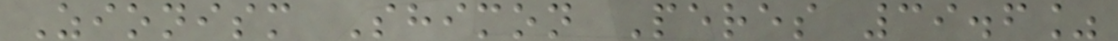Zionism Shimon Peres 39.6%
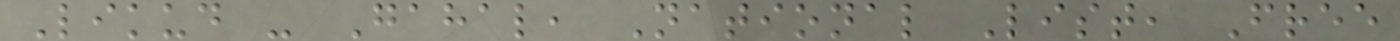Likud - Gahal, National List, Free
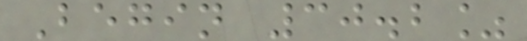Begin 30.2%
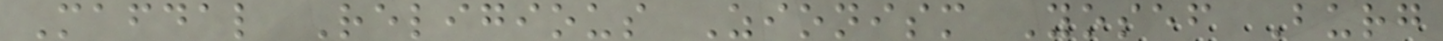Mafdal Religious Zionism Yosef Burg
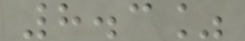8.3%
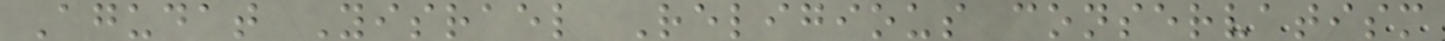Agudat Yisrael Religious conservatism
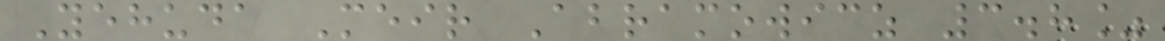Yehuda Meir Abramowicz 3.8%
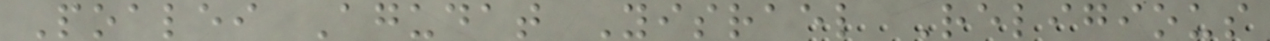Poalei Agudat Yisrael Religious
